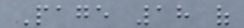Page 18 of
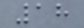18
